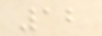12
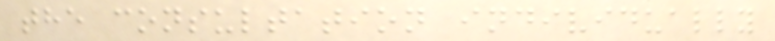the consultation individually
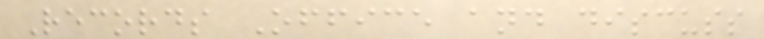Records Office and discuss
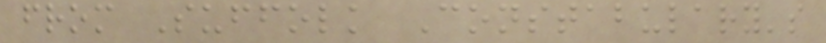from Suffolk Constabulary's
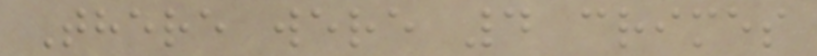There were 4 crimes
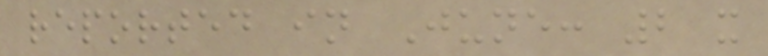reported in June: 2 x
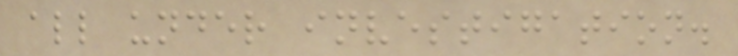all under investigation.
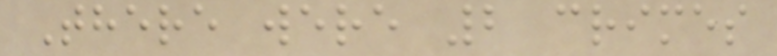There were 2 crimes
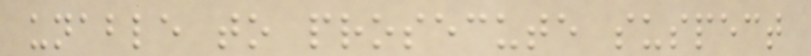unable to prosecute suspect
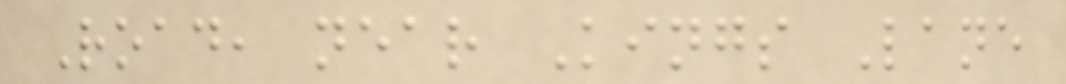Road, near Kings Lane
